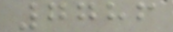7786
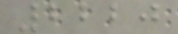2220
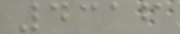4316
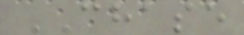CHASE
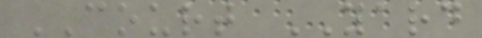COURT YARD
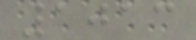1013
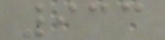933
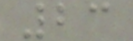23
